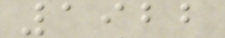1922
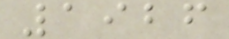1926
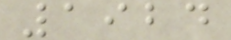1924
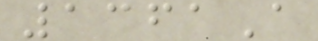1361A
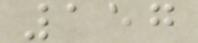157
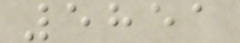5851
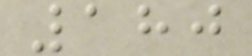180
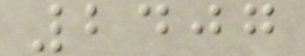2407
